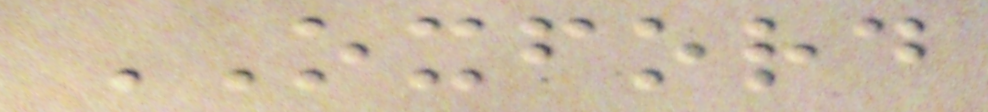OXFORD
